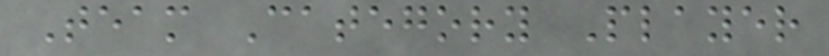Team Category Player
